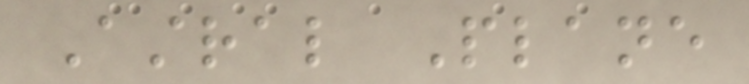Astral Plane
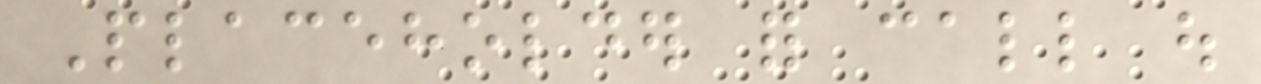Placeholder for call out
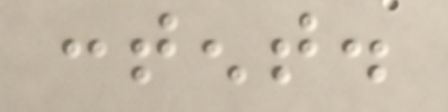content.
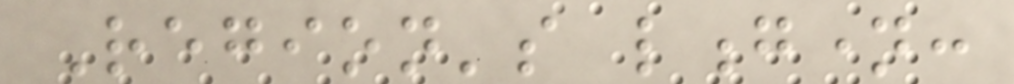Region's longname:
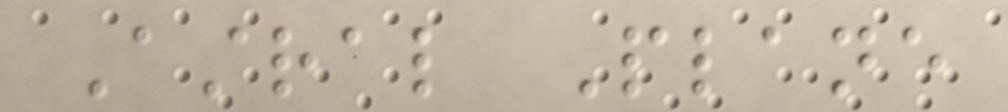Astral Plane
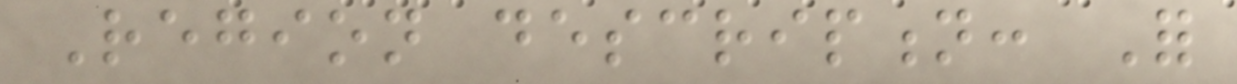Region description: For
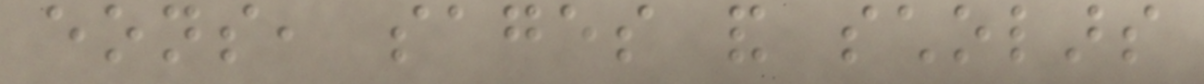eons, sages and scholars
